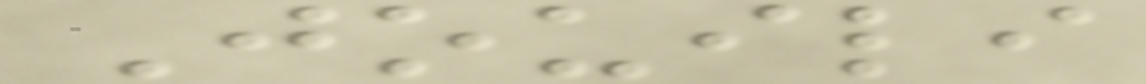Jouili
